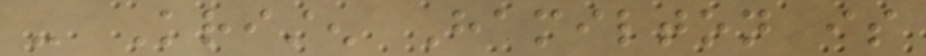- Kristen Hamilton is
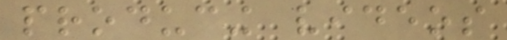producing videos
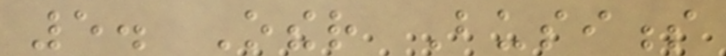5. Other Business
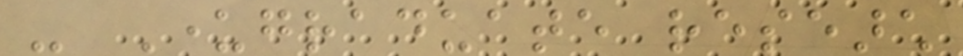- Undergraduate research
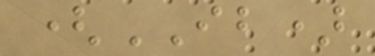(IB)
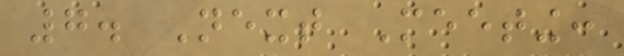7. Next Meeting:
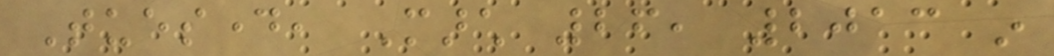Tuesday, March 26, 2013 in
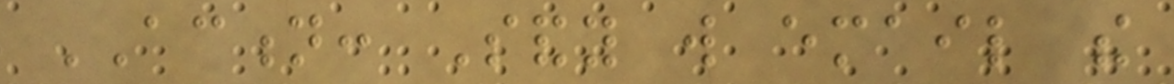ACTION: Sandy will email the
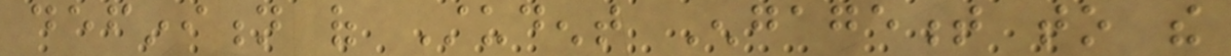definition of Student Engagement to the
